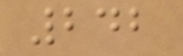242
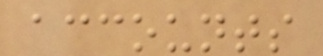accounts
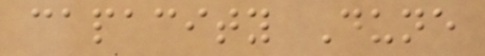capacity Dune
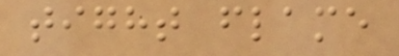tight flame
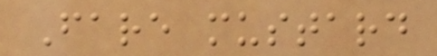Fare mustard
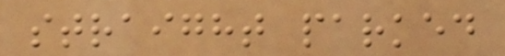straight parked
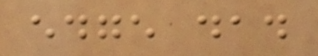edge dad
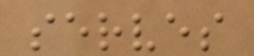serves
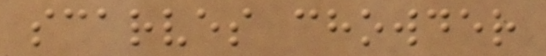scarves chowder
